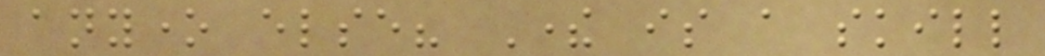anyone else? There is a skill
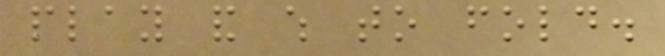play and which to fold.
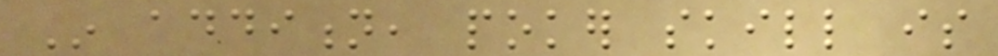In addition, poker skill is
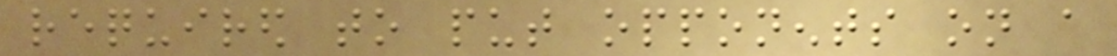required to put opponents on a
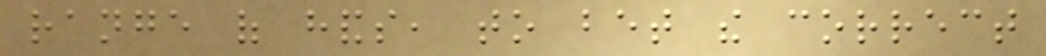range of hands, to bet the correct
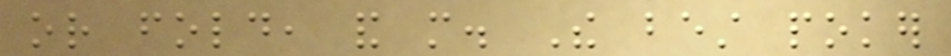or fold, and more. The best poker
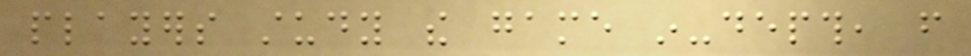players study the game in-depth, from
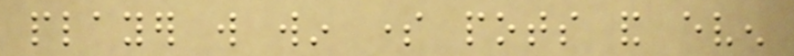player will win some pots and even
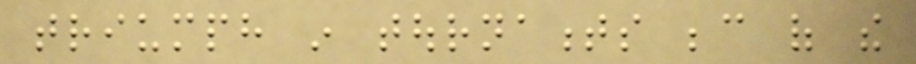triumph in tournaments because of the
